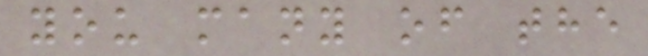you many of the
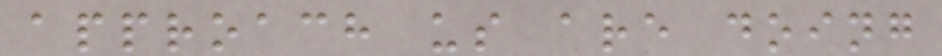approach us are doing
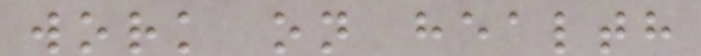work on health
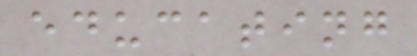educating
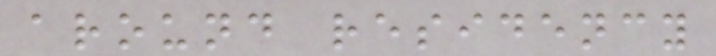around residency
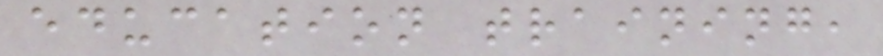education training,
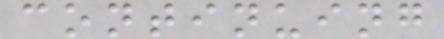continuing
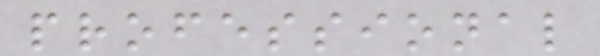professional
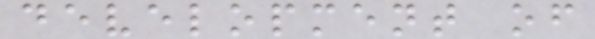development of
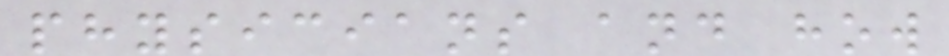physicians and how
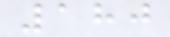180
